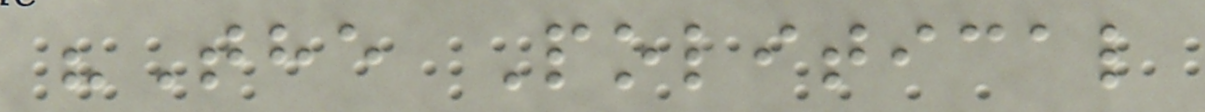"The Political
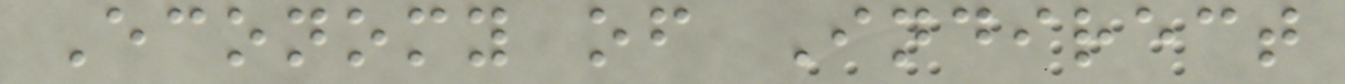Economy of Indirect
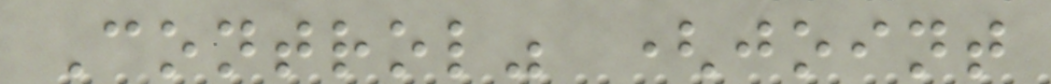Control" (joint
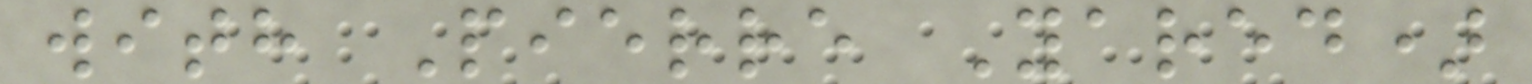with Pierre Yared)
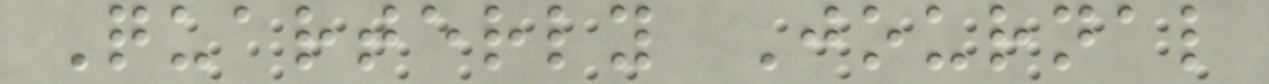Quarterly Journal
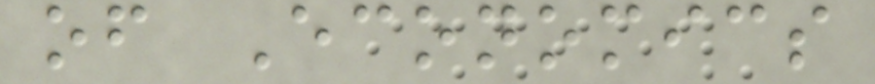of Economics
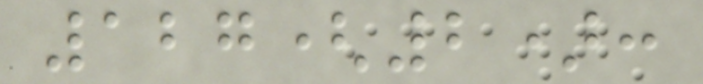127(2):
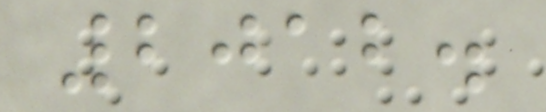2012.
